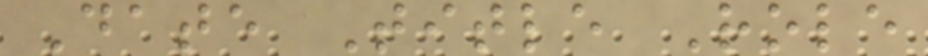Date Title Role
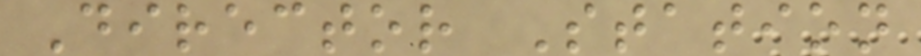Director Station
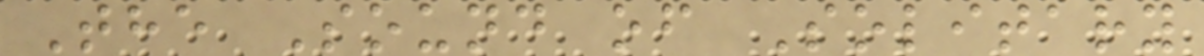The Sound of Solitary
